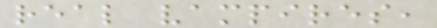real vampires,
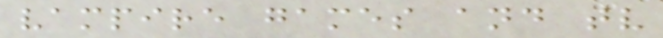vampire games and tv
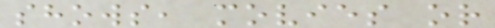shows, movies or
